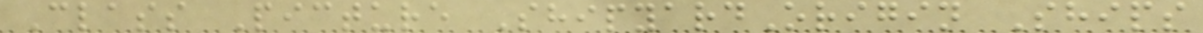Class Picture ShipyardOrigin Ships
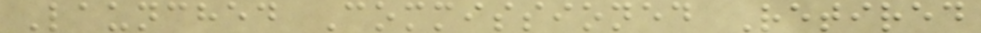Launched Commissioned Retired
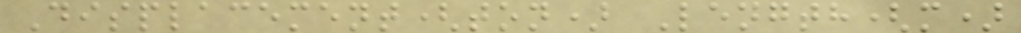Displacement(ton) Length(m)
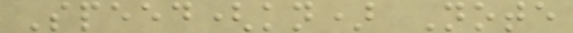Speed(kn) Note
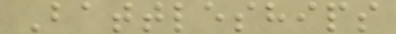Battleships
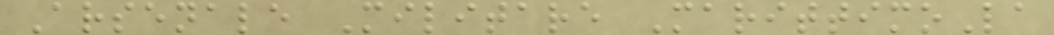Arsenale Militare MarittimoLa
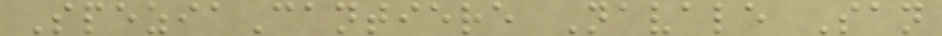SpeziaCantiere Navale San
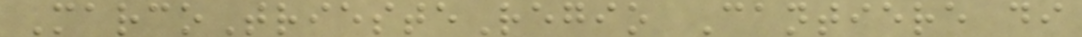MarcoTriesteRegio Cantiere di
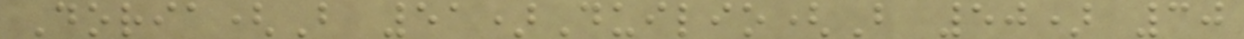Doria(B 51)Duilio(B 50) 30
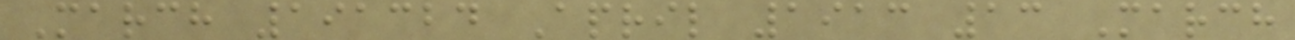March 191324 April 1913 13 March
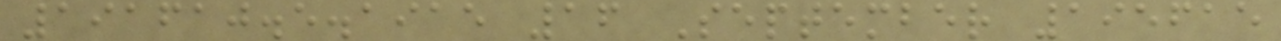191610.5.1915 16 September 195615
